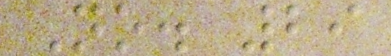No. 29
